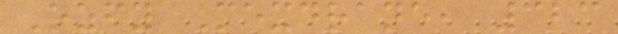Ozfy Mexdrane, 323
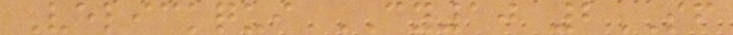Velickqui CY10 2SF
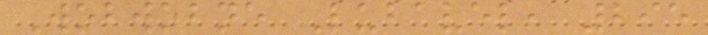Wobwobne Lubavel, 295
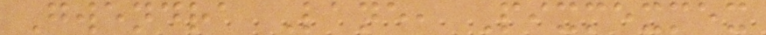Gwendra Lane, Pixmexmex
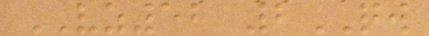VZ52 2QW
